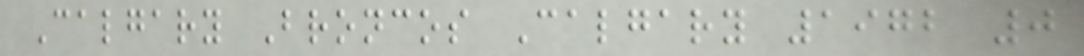Calgary Broncos Calgary 1972 0
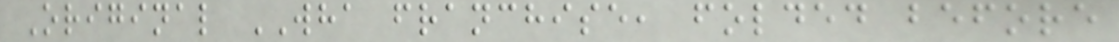Original WHA franchise, folded before
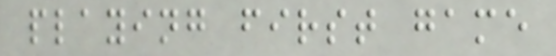playing first game
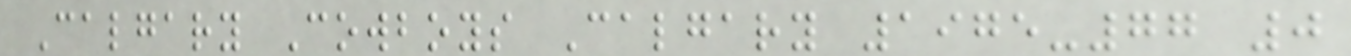Calgary Cowboys Calgary 1975-77 0
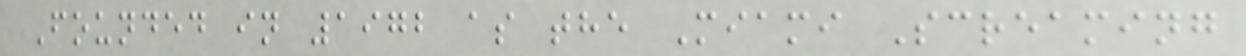Founded in 1972 as the Miami Screaming
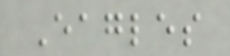Eagles
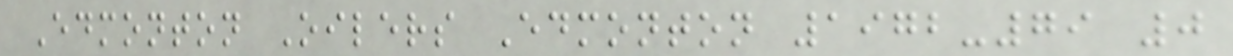Edmonton Oilers Edmonton 1972-79 0
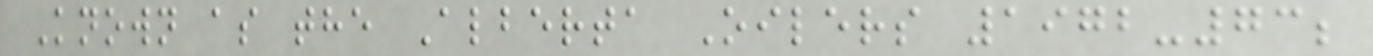Known as the Alberta Oilers 1972-73;
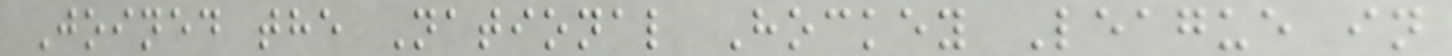Joined the National Hockey League in
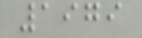1979
